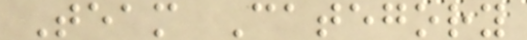Team Category
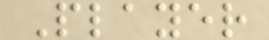Player
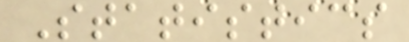Statistics
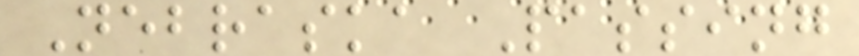Nebraska Passing
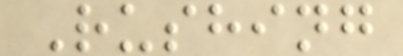Rushing
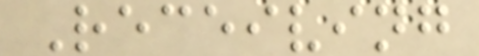Receiving
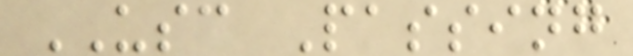USC Passing
